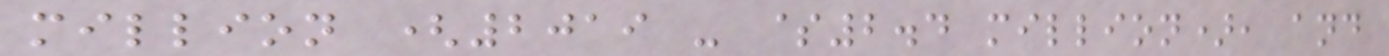million (2019 - $2.4 million), and
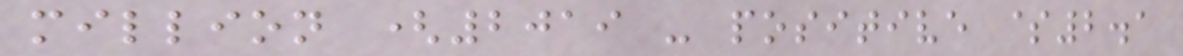million (2019 - positive $2.1
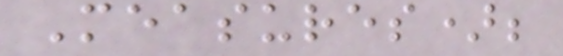Measures);
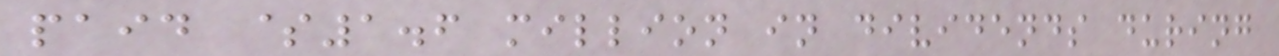paid $1.6 million in dividends during
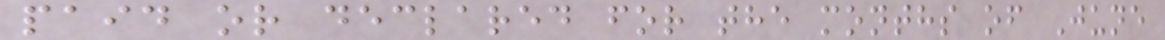paid or declared for the months of June
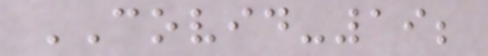COVID-19;
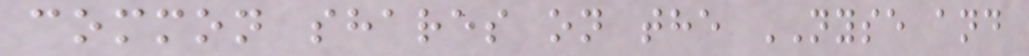common shares on the NYSE and
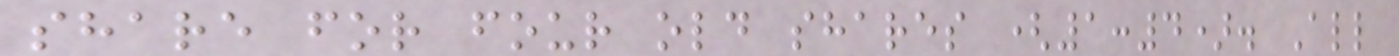share for four old shares (1:4). All
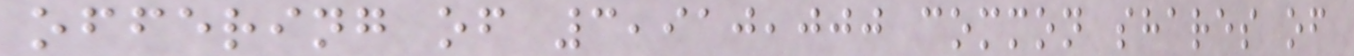offering of 3,910,000 common shares of
